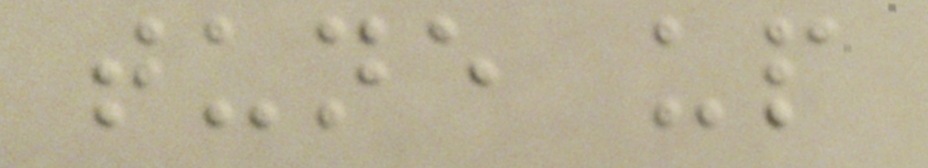tune up
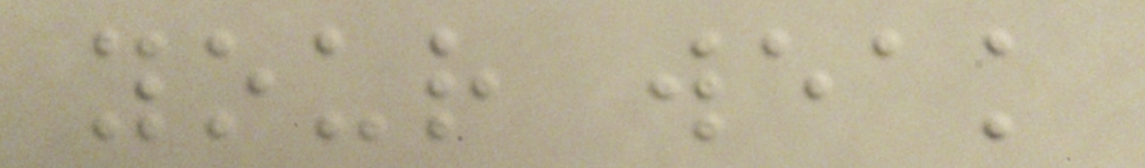your weak
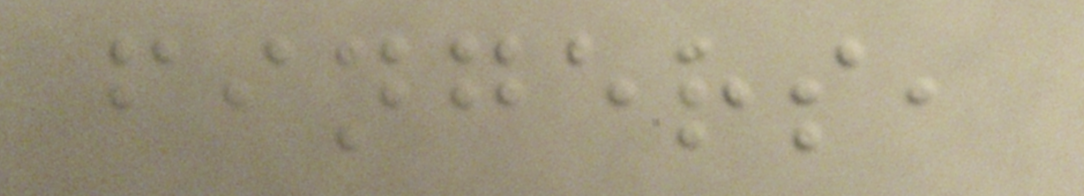fingers,
